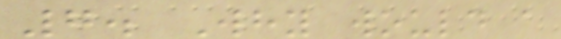7. Why would a
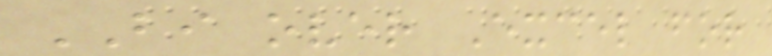BI over Excel for
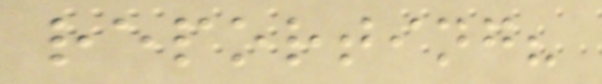reporting?
